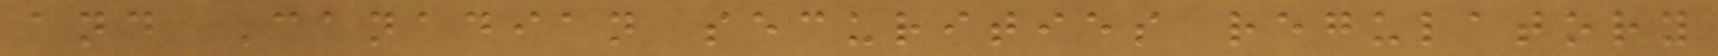and Canadian securities regulatory
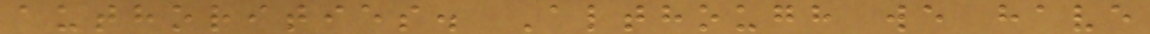authorities. Although we have
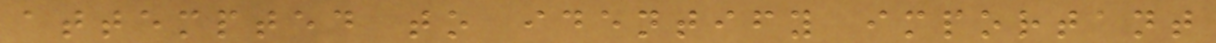attempted to identify important
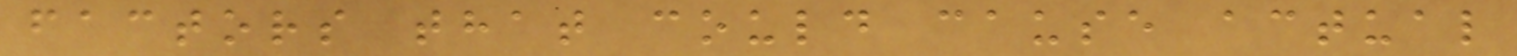factors that could cause actual
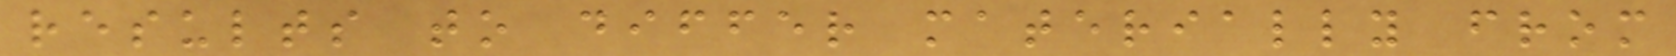results to differ materially from
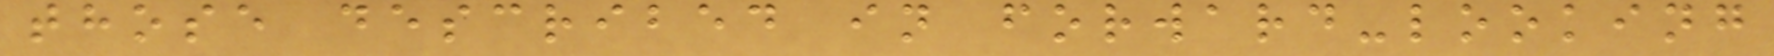those described in forward-looking
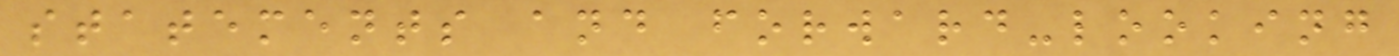statements and forward-looking
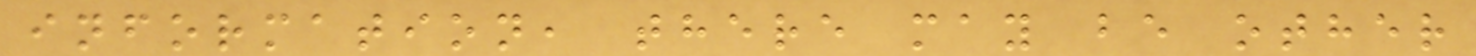information, there may be other
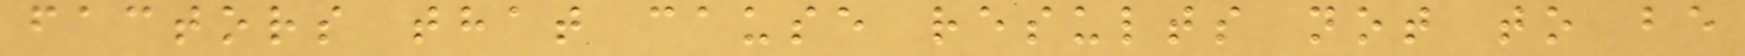factors that cause results not to be
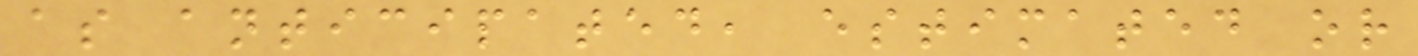as anticipated, estimated or
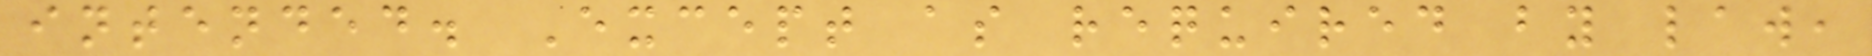intended. Except as required by law,
